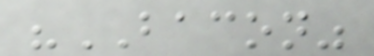"BACON"
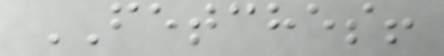FETCHES!
